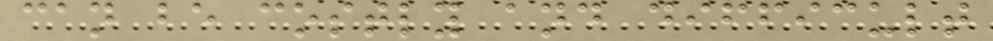can be costly and difficult
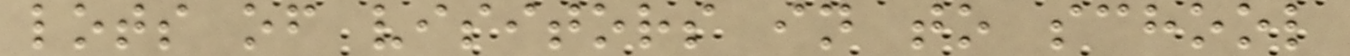lots of visitors in to school
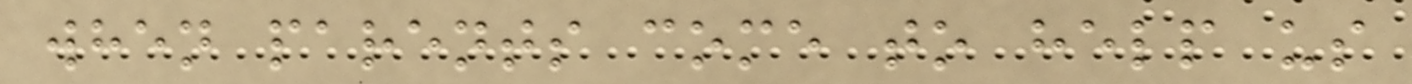when parents come to help us
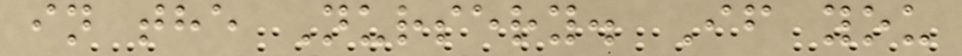in the Nursery. If you
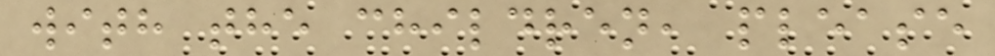with the children, please
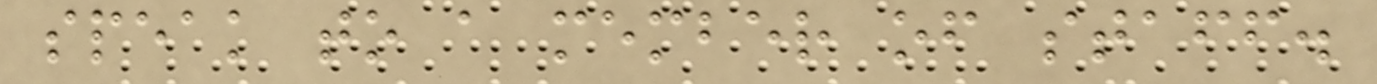speak to a member of staff.
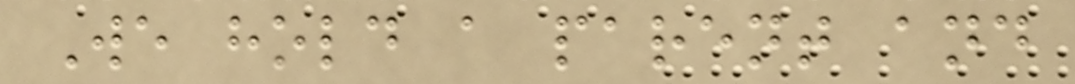We hold a parent and
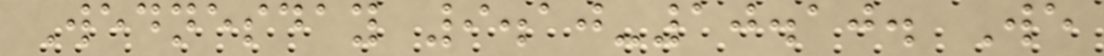Wednesday 9.10-10.10. We
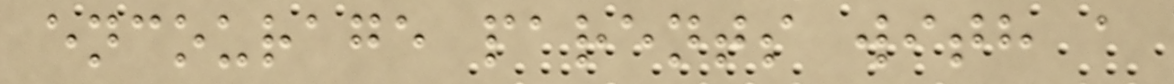encourage parents with a
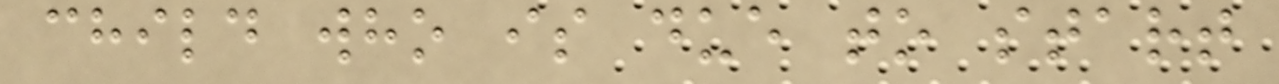child who is due to start
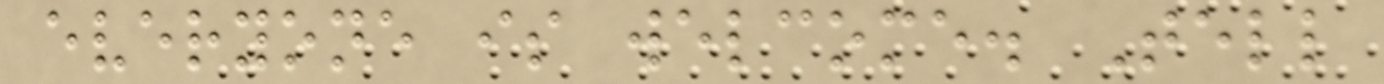everyone is welcome. Tell
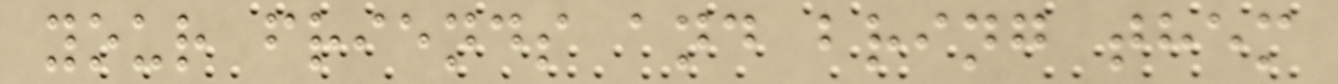your friends and bring them
